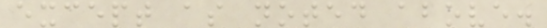except as noted above.
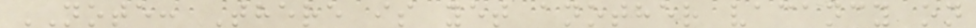NOTE: There is yet another vacancy on
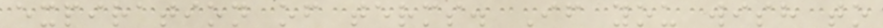expiration of terms. If you wish to
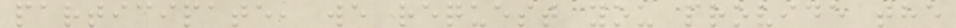participate, we request you provide the
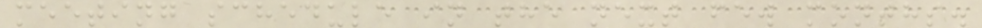meeting schedule in the next few months.
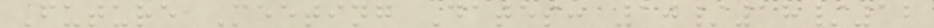Future Meeting Dates: 10/18/12
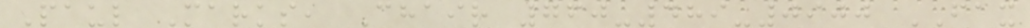Paul Marks, Chair 760-489-0900 FAX
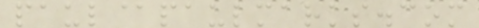paul@paulmarks.com
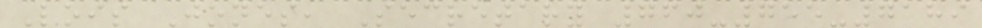Lois Jones, Secretary 760-755-7189
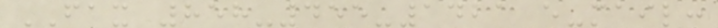FAX 858-455-1421 e-mail:
